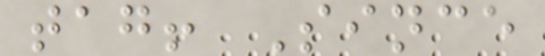tag! Since
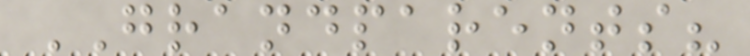GRANDPARENTS?
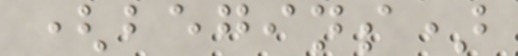(begins)
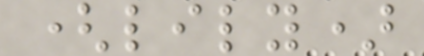(lily)
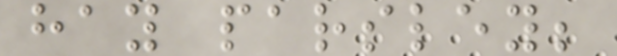hay parsley;
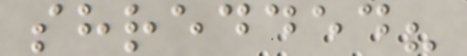shredded?
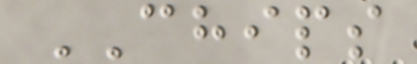CHIPS
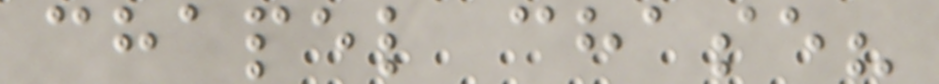chapel chase?
